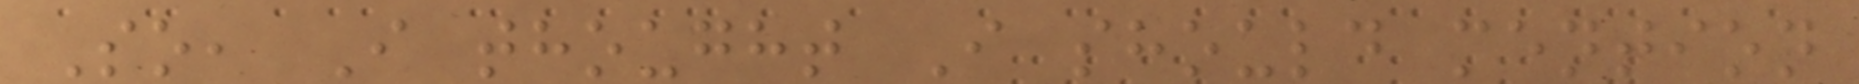So, I thought I should mention
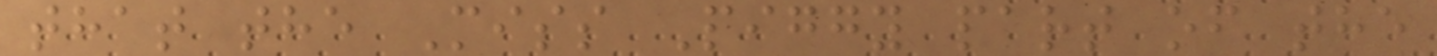that the Miss Piggy part of the
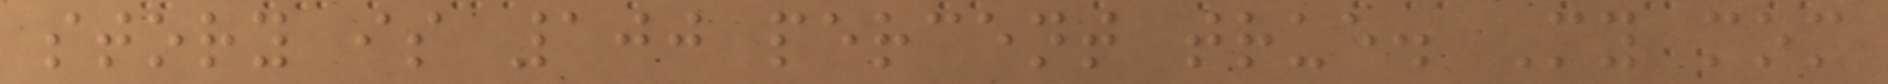story is 100 percent true. My mom
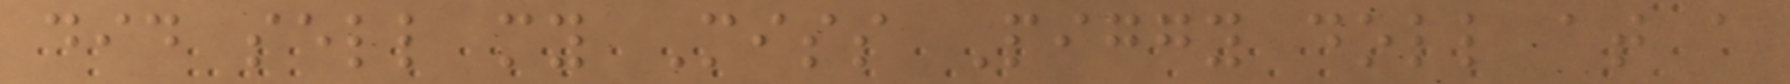did sell my Miss Piggy doll at a
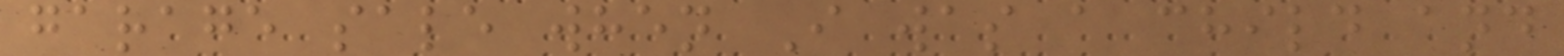garage sale when I was a child and
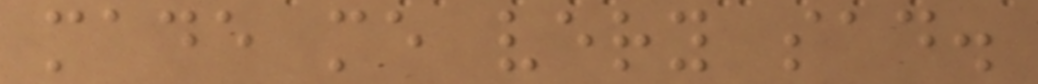made me very sad.
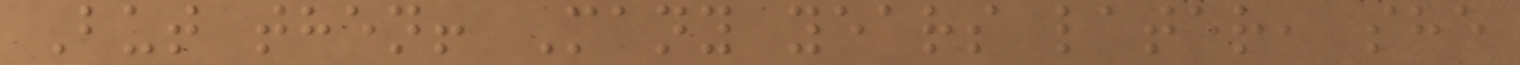But then! Many years later, she
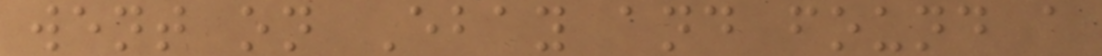went on Ebay and found a
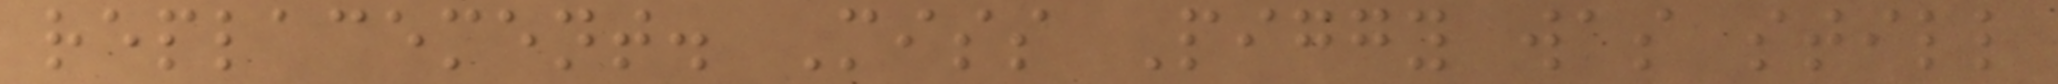replacement. Miss Piggy was still
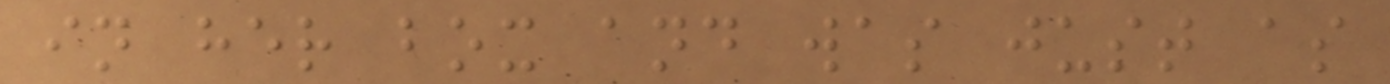in her box and was just as
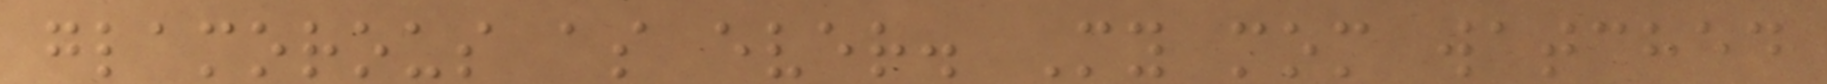glamorous as ever. My mom watched
